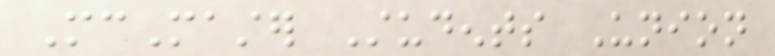McMaster Students Union
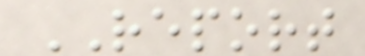REPORT
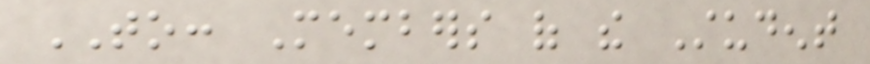TO: Members of the Student
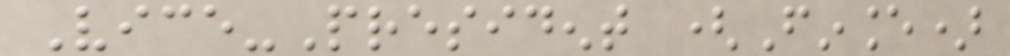Vice-President (Finance)
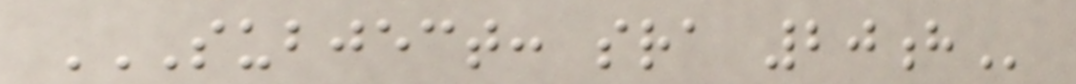SUBJECT: SRA 20H
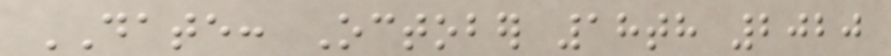DATE: October 18th 2020
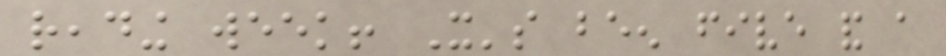reading week! It's been five and a
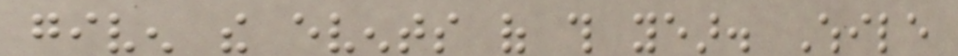given the events of this year. While
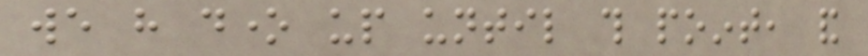we have done up until this point, and
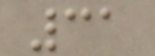31
